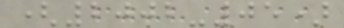(2002-05)
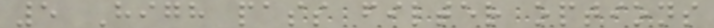5 High pass filter options
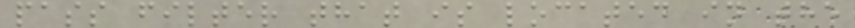pass filter that is located in the
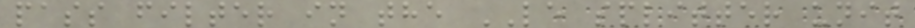pass filter in the LE splitter unit
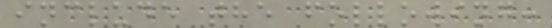include the following:
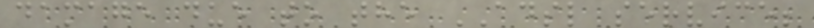damage due to the ADSL service;
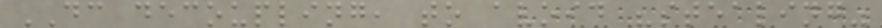DC decoupling, to avoid "stealing"
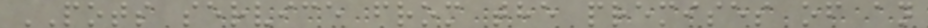POTS service from the premises of an
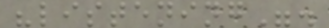"listening".
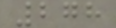278
